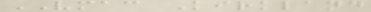VMAC Kirkland
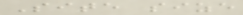Site size
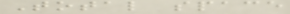Total space
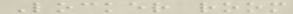Locker room
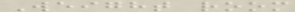Weight room
